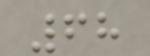68
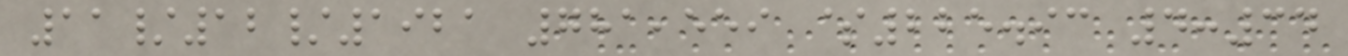11/12/1921 781,559 $225.93 4:34
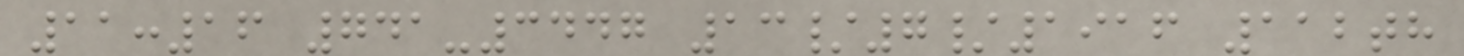11:16 741-3447 13/7/1916 112th
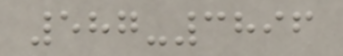587-3896
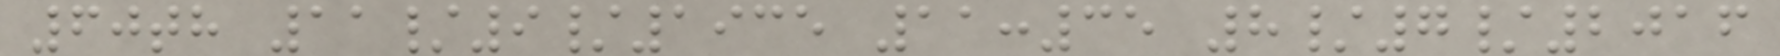60th 11/9/1935 11:35 8/7/2016
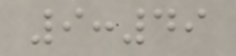9:49
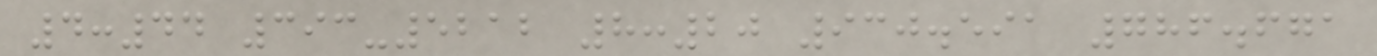4:44 393-5212 8:20 930.591 786.671
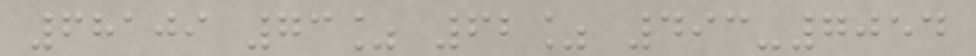68109 73% 62% 493-7054
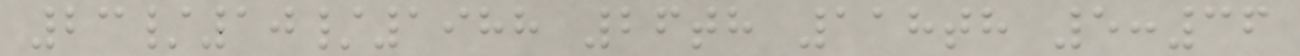23/10/1988 26th 118th 5:36
